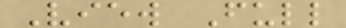View Full
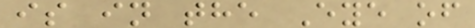is in the Eye of
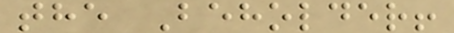the Beholder!
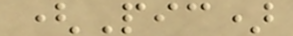(Pic)
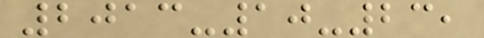2013-10-23,
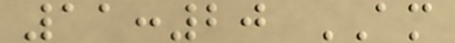11:20 AM
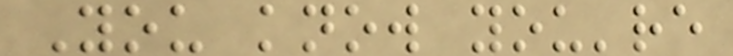You know you're
